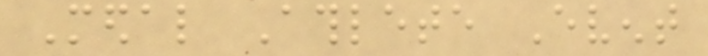Medal Athlete Event
